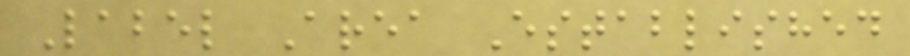Label Area Established
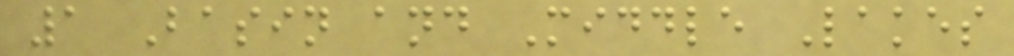1 Basin and Middle Lakes
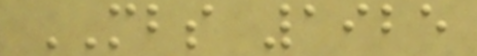MBS 1925
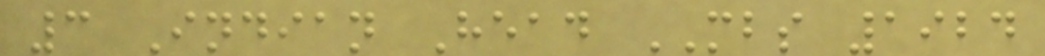3 Indian Head MBS 1924
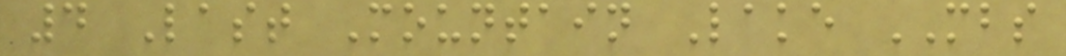4 Last Mountain Lake MBS
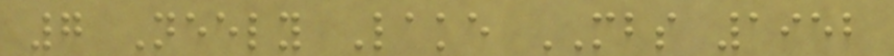7 Neely Lake MBS 1952
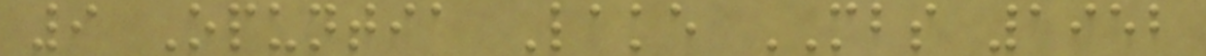9 Opuntia Lake MBS 1952
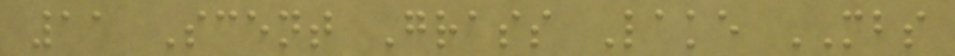11 Scent Grass Lake MBS
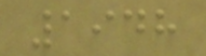1948
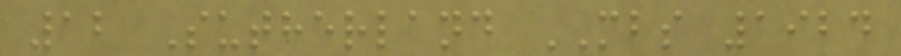12 Sutherland MBS 1924
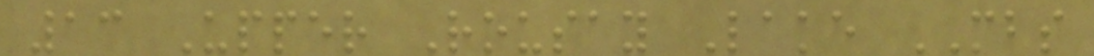13 Upper Rousay Lake MBS
